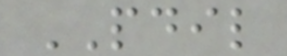PDIL
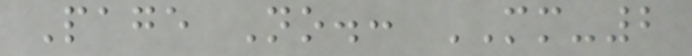Page No.: MM-2
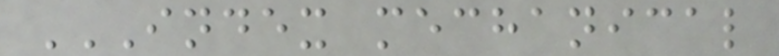INDEX MECHANICAL
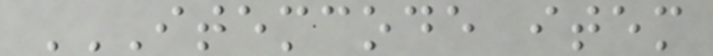ITEMCODE ITEM
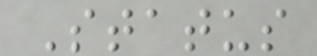Status
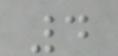4
